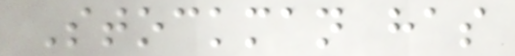Stockman has
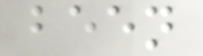been
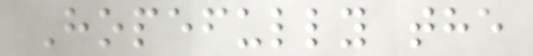Hopefully the
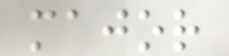major
